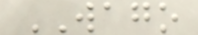WAGO
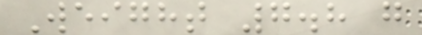Weight 7.8 g
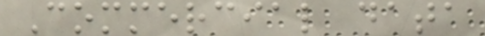Commercial data
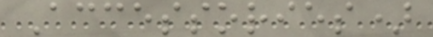Accessories)
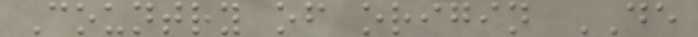Country of origin DE
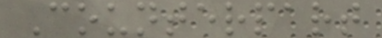Counterpart
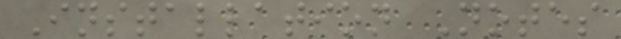Installation Notes
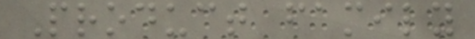Product family
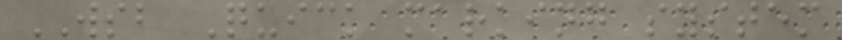WSB Quick marking system
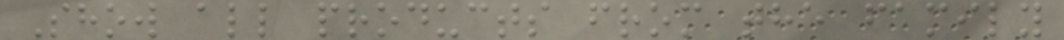Show all products from the family
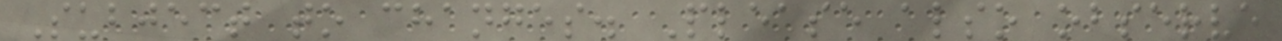Subject to changes. Please also observe
